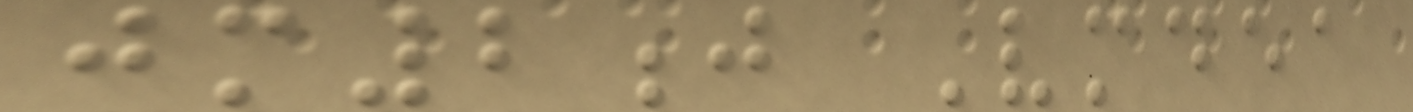jm2j Vmdea
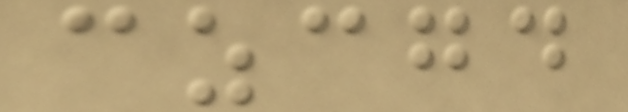czcgd
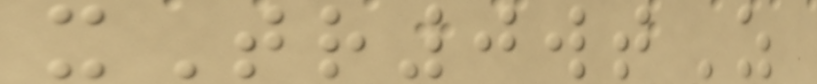xTr0wtZ
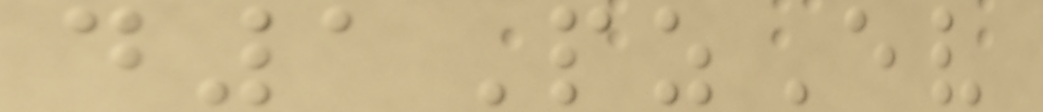d1PzEv
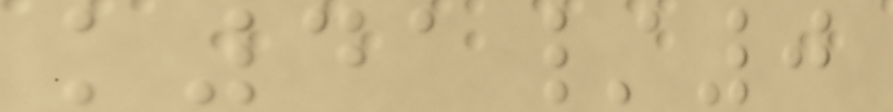k41/0
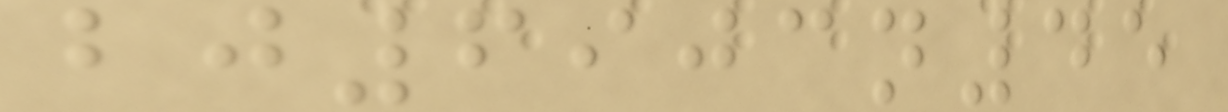bj6903n45
